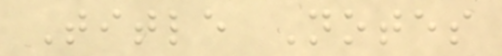Title Notes
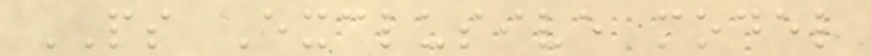PS Exclusive model
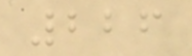226
